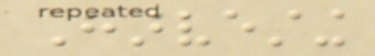Harvesting
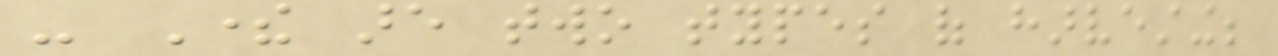- There are two types of harvesting;
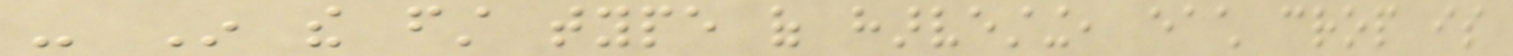- In the first type of harvesting, each crop is
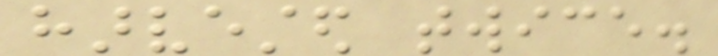harvested twice.
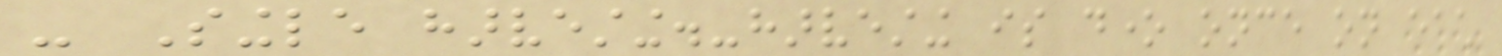- Single harvesting.-harvesting is done once on each
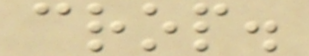crop.
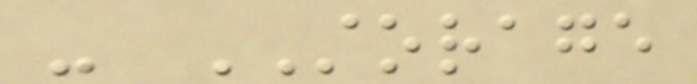- STORAGE
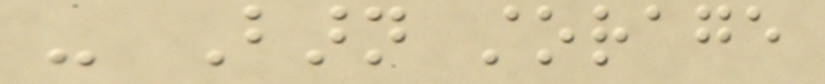- Barn storage
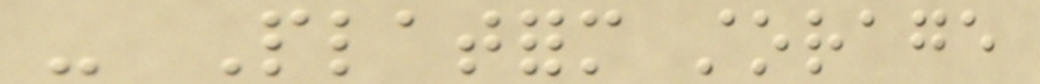- Platform storage
